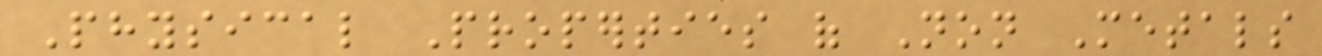Physical Properties of Non Metals
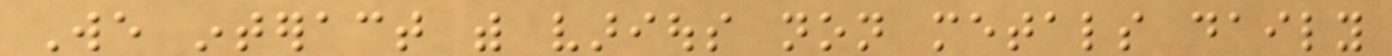We interact with various non metals daily
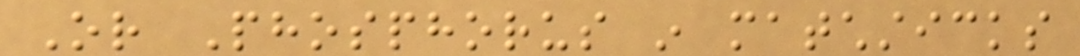Or Phosphorus in matchsticks
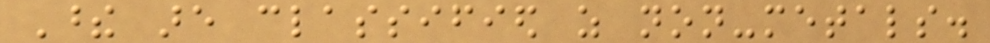These are classified as non-metals.
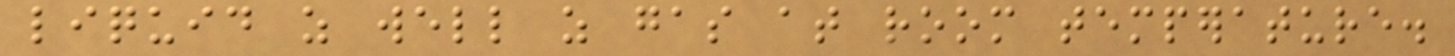liquid as well as gas at room temperature.
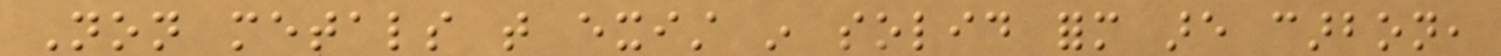Non metals that exist in solid form are carbon,
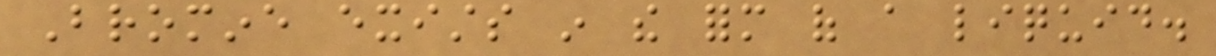Bromine exists in the form of a liquid.
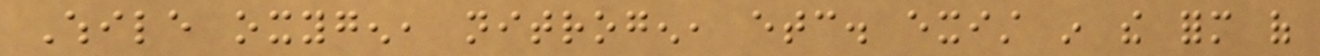While oxygen, nitrogen, etc. exist in the form of
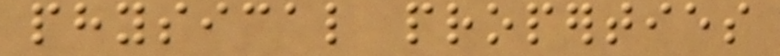physical properties
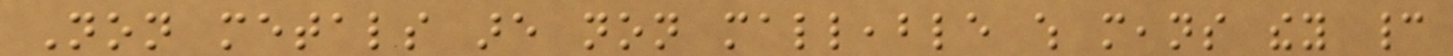Non metals are non malleable which means they cannot
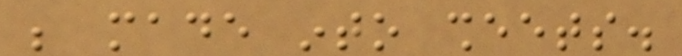be made into sheets.
